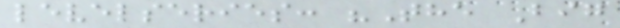levelseries: "The Big
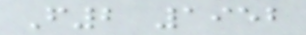F2 1952
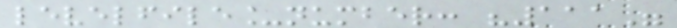levelfile_number: "111"
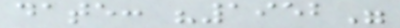date: "1952"
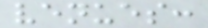venues:
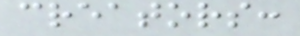creators:
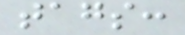tags:
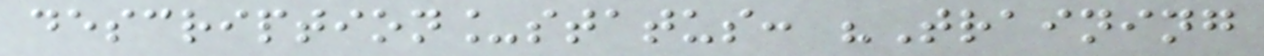description_status: "Training
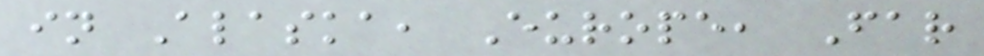in Alaska, Europe, Far
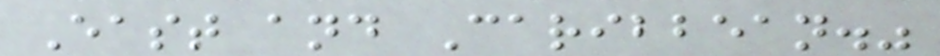East and Caribbean."
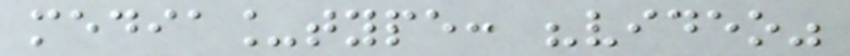media_type: "video"
